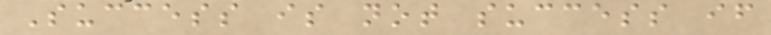Success is not success if
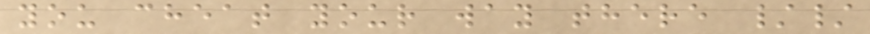you cheat your way there //
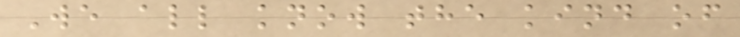We all know the kind of
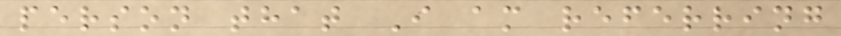person that I am referring
